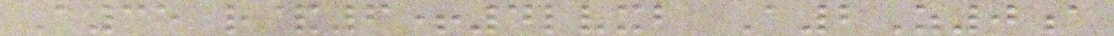A35 r&6+4lvxb A2Z0a
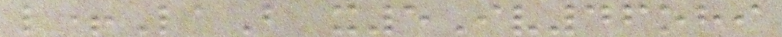l+LaB x5Iv46ohi
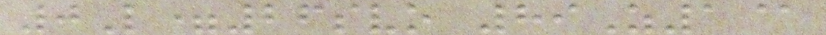0L=26svo 89Z1@
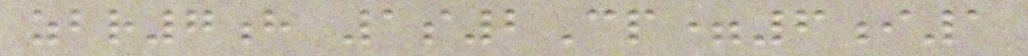zbr7h 1s2Cp=6i1
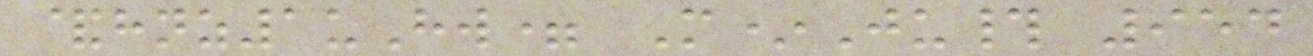&hnz1uHw= M*Ju# 954
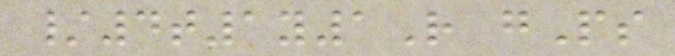/4t1y1R gPs
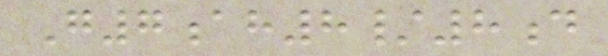G7ah8/8d
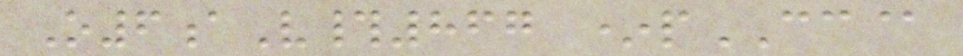O6aV#867 *pCC@
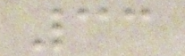33
